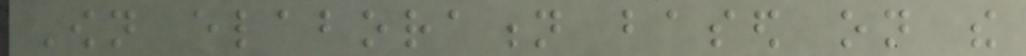Own elaboration based on the
